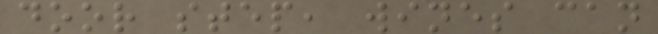door step, wines can
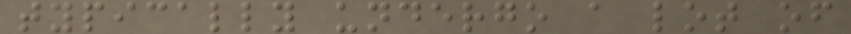typically undergo a lot of
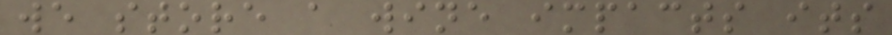we store a wine impacts its
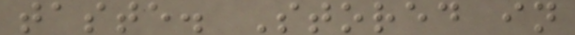taste. Stored in
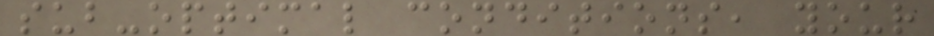sub-optimal conditions, your
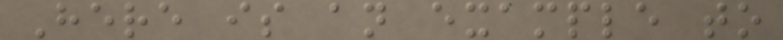Here is an example to
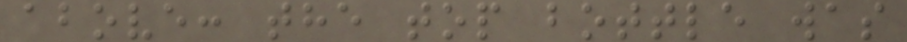above: the top bottle was
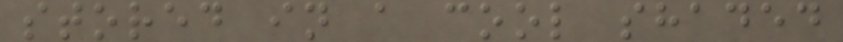stored in a cool shaded
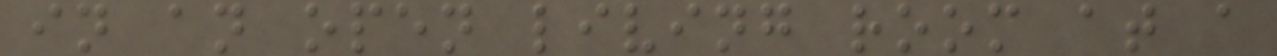in an open living room at a
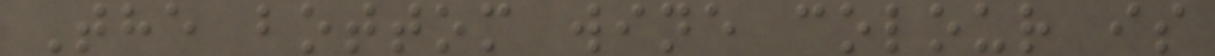The bottom wine colour is
